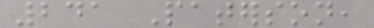241 Paterson,
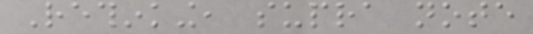Rethinking, supra note
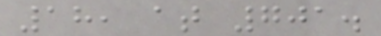18, at 701.
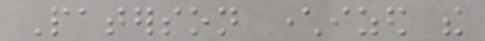Paterson characterized the
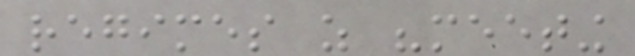regimes as "meeting
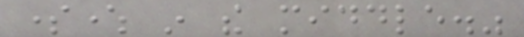somewhere in the middle."
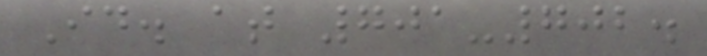Id. at 701-702.
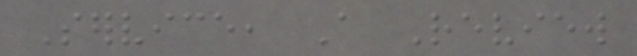Service, A Review
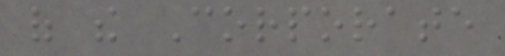of the Corporate
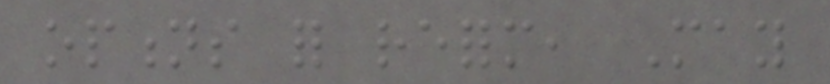options for reform, May
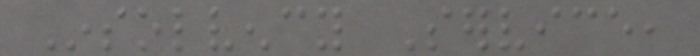Insolvency Service,
